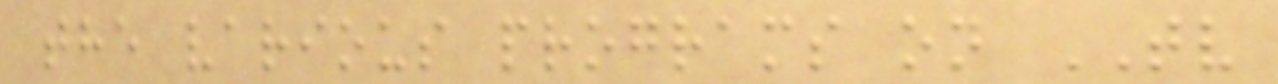the various programs on TV
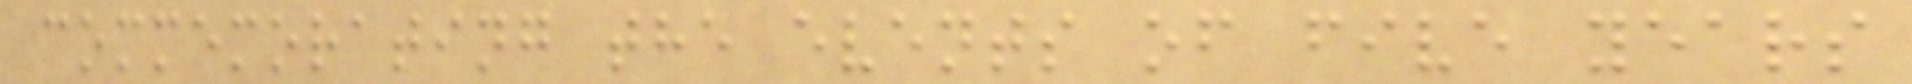commemorating the events of five years
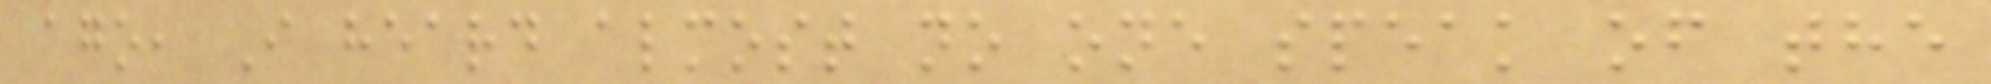ago, I heard almost no one speak of the
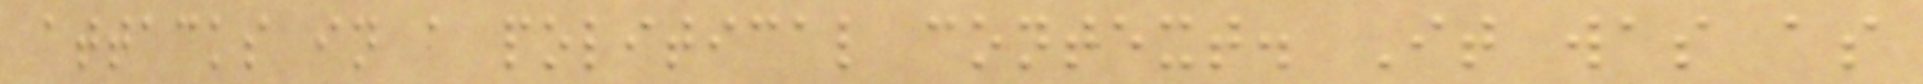attacks in a political context. It was as
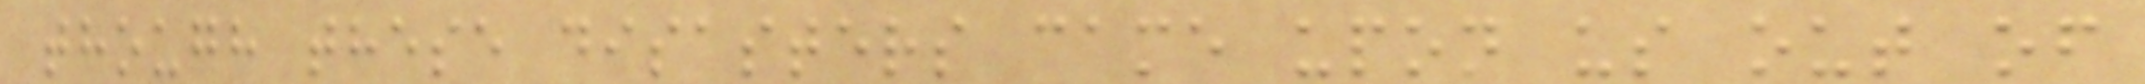though these disasters came upon us out of
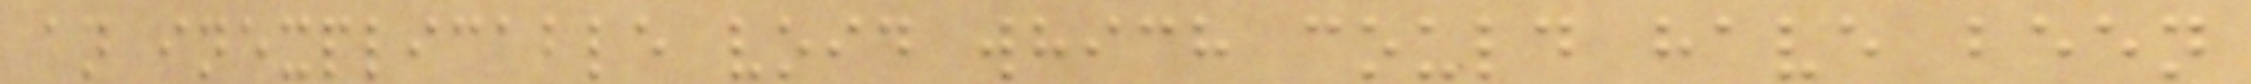an inexplicable void which could have been
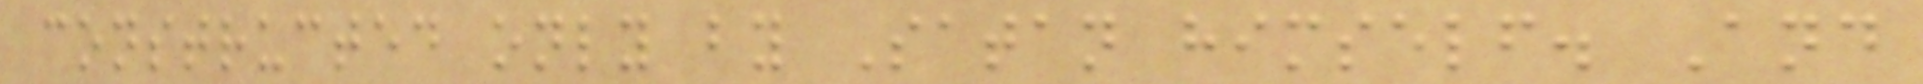constructed only by Satan himself. And
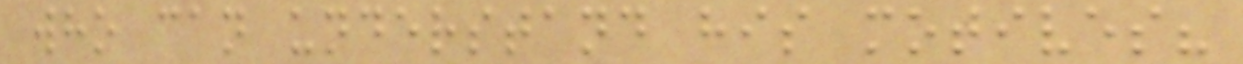who can understand his motives?
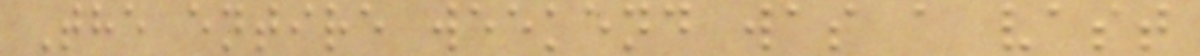The entire weekend was a vast
